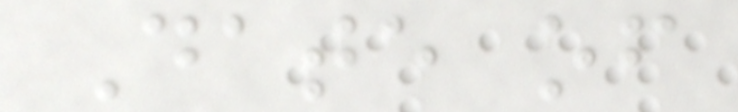Date of
